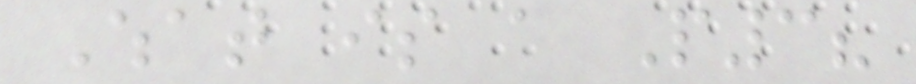What is a P3?
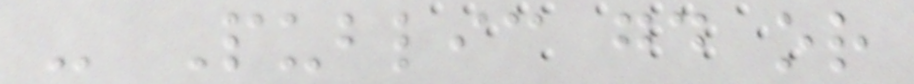- Public good or
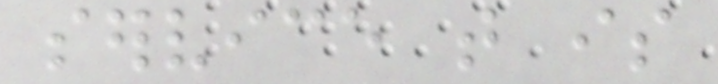service that is
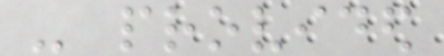- provided
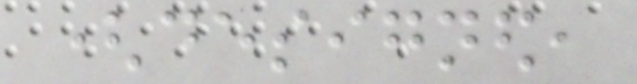(designed,
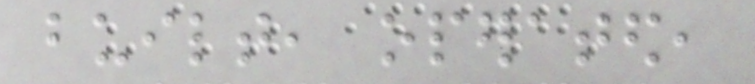built, operated,
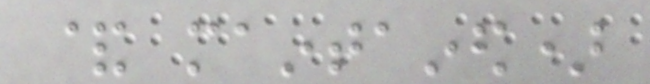& maintained)
